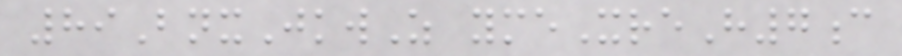89BnxJkwZ ymeXreH7c
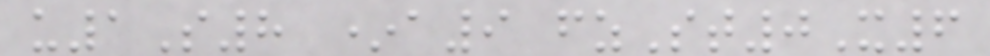u1S8 *a9 fzSt0X6
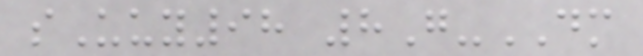sUuy98 8G-DM
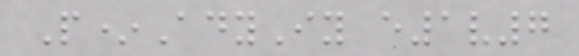P*AdyIy e1v7
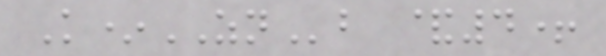K*ZNb &4+
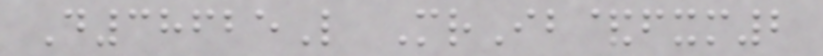D38625L MrIb&fxm2
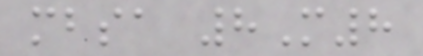mbsa 8M8
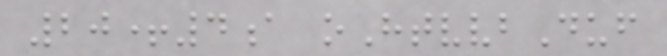20+4a oHtvvbDuf
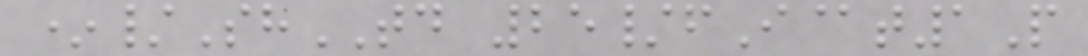*/ShTD 25/fI@t1P
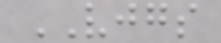VJGS
